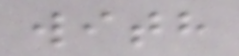with
